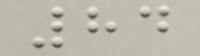84
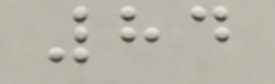84
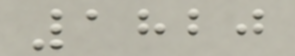1820
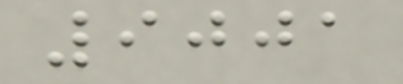9001
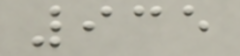935
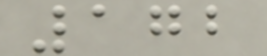172
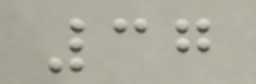37
